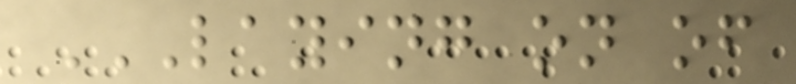LAYING ON OF
